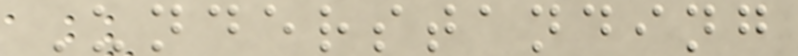Understanding
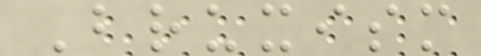Bruxism
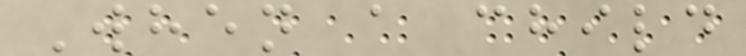When a child
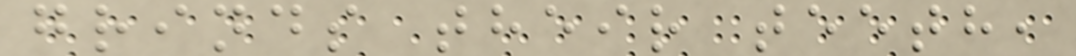grinds their teeth,
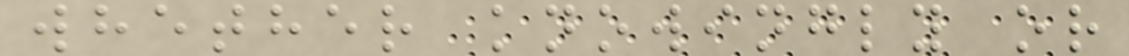whether knowingly or
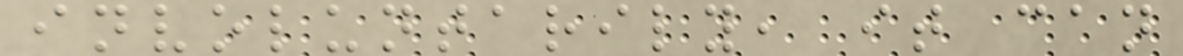involuntarily, it can
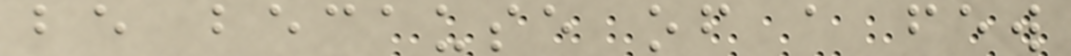be because of a few
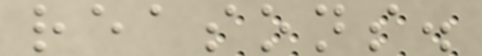reasons.
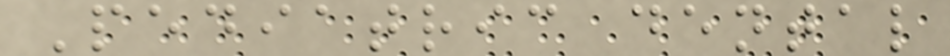Pediatric dental
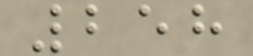258
